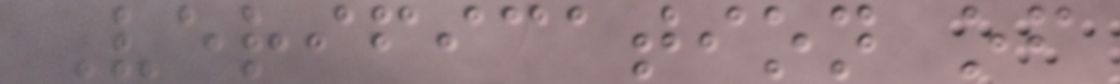Verification of
